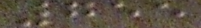755
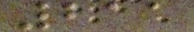211
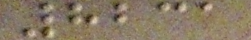8231
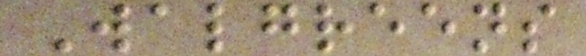Walgreens
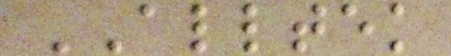ALLTEK
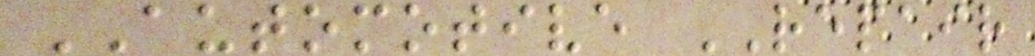AUTOMOTIVE REPAIR
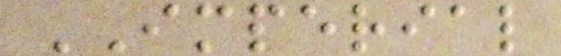IMPERIAL
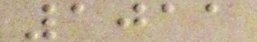1011
